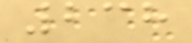238
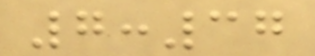7:37
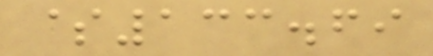$133.69
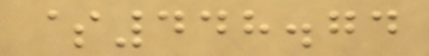$448.74
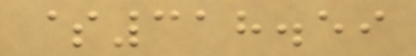$318.59
